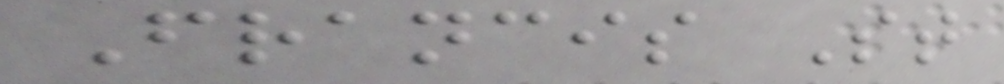Francis St
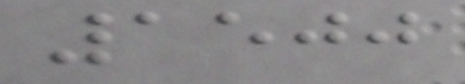1500
